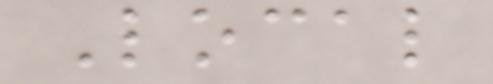Local
